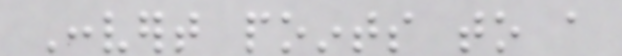Convert points to a
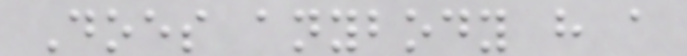Does anybody have a
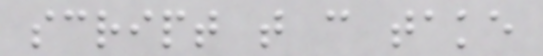script that can take
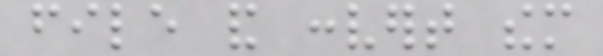file and convert them
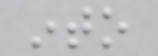into
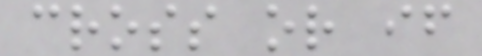cross or if
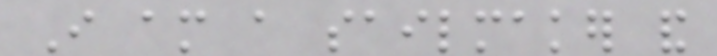I am a sailmaker and
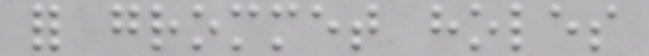for grommet holes
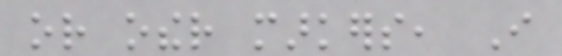or other markers, I
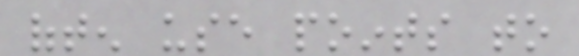often use points to
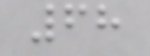68
